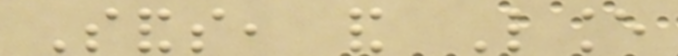Sands, and Lance
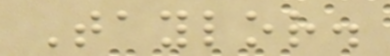Taylor.
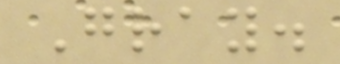Gray.
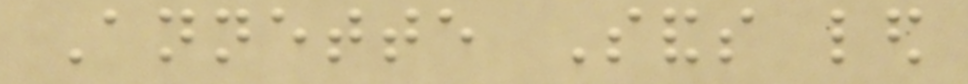Annette Sands led
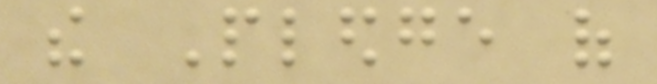the Pledge of
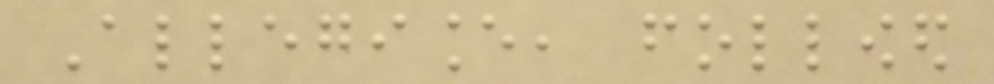Allegiance, followed
